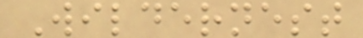Wildernest
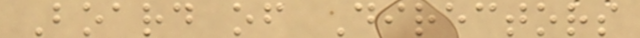Board of Directors
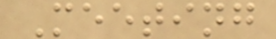Meeting
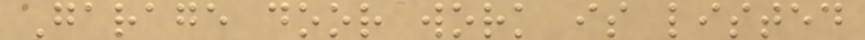Garage door work is listed
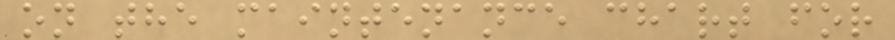on the maintenance chart for
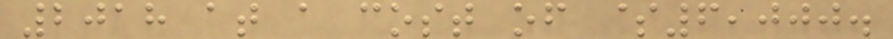2018 at a cost of $6,000.
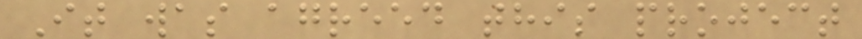It was agreed this project
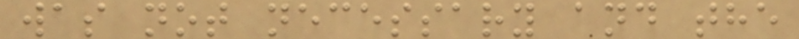was not necessary and the
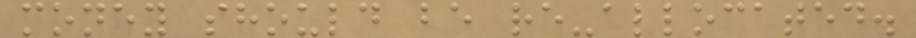money should be re-allocated.
